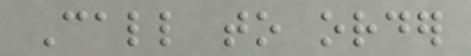Call to order
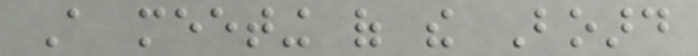A meeting of the Board
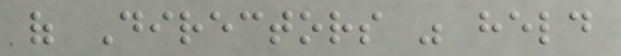of Directors was held
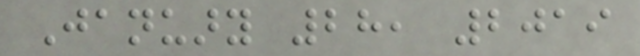January 28, 2019
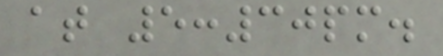at 5:30pm.
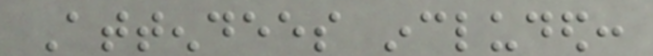Attendees included:
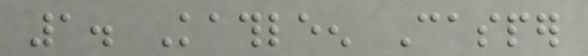1. Kathleen Casper
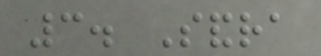3. Sandra
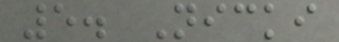5. Nicki
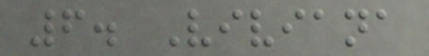6. Viviana
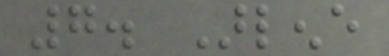7. Arlene
